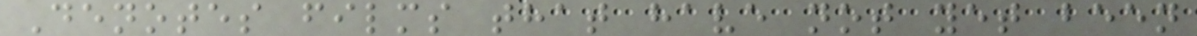Denotes films that have not yet been
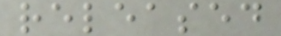released
